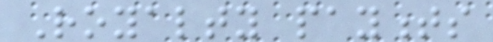Royalty payments
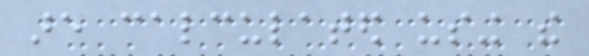are calculated using the
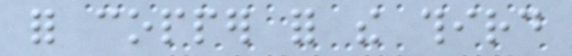for copper for the third
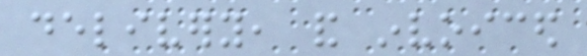delivery, and invoiced
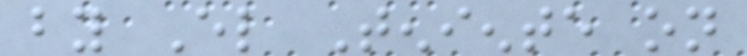by El Teniente on
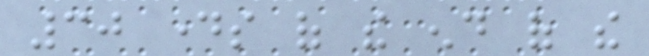30 days of the end of the
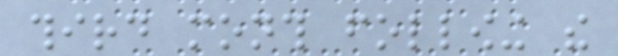third month following the
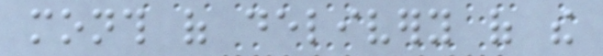month of delivery of the
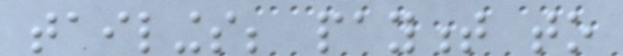tailings; payment to
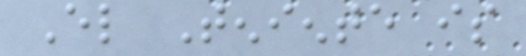El Teniente is
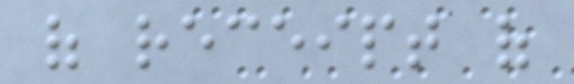of receipt of
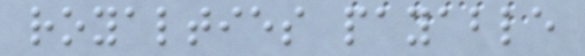royalties payable
